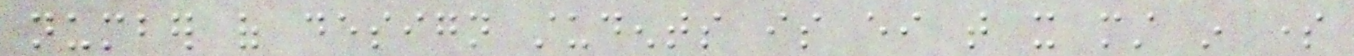number of design students is either that it must in some
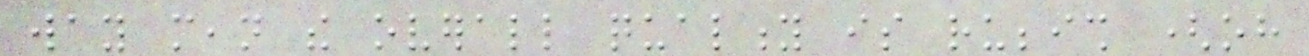way mean the overall quality is rubbish (oh
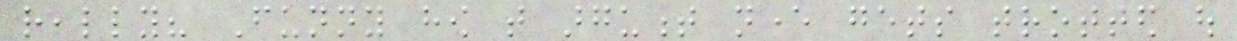really? Funny how that argument never gets trotted out
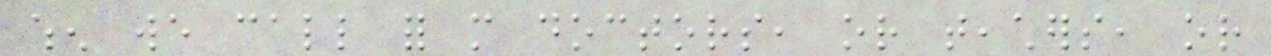when we call for more doctors, or teachers, or
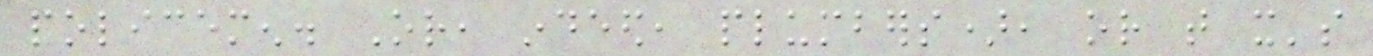policemen. Or, indeed, plumbers), or that it's
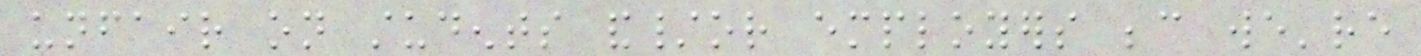unfair on students and/or employers because we're
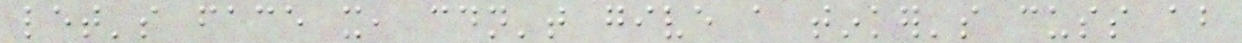let's face it, couldn't give a tinker's cuss about
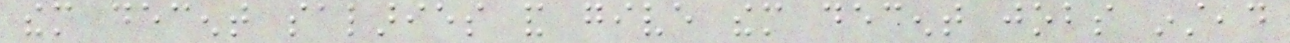them decent salaries and give them decent jobs instead
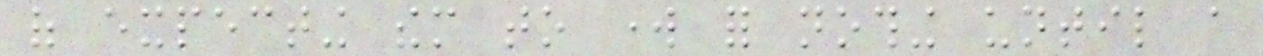of expecting them to work for nothing until a
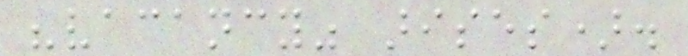"vacancy" arises).
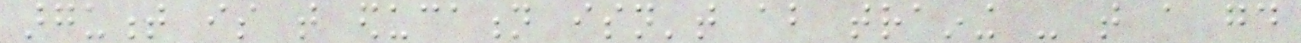argument is that education isn't about training - that a good
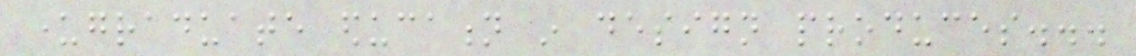undergraduate education in design produces...
